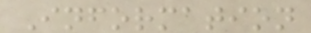Information
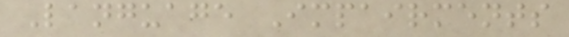Language Impairments
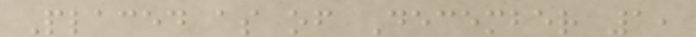Placed as of December 1,
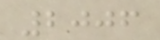2006
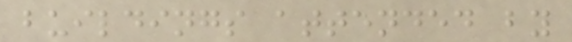buildings attended by
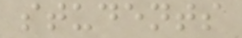students
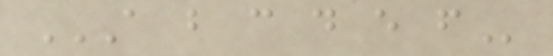A B C D E F
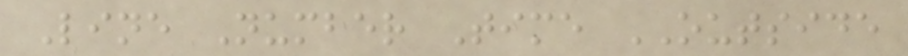Line Number Time OUTSIDE
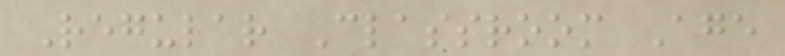Regular Classroom Age
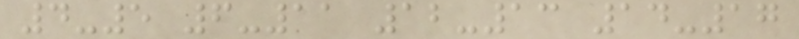4-5 6-11 12-13 14-17
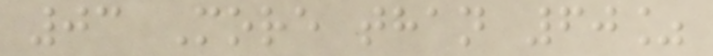03 More than 60%
